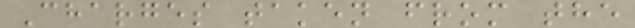Charges taken from the
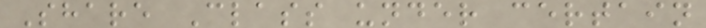Share Class under certain
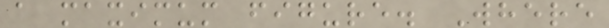a maximum figure. Where
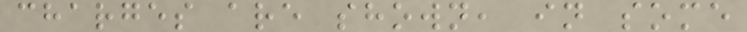charges are shown, in some
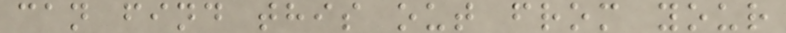can find this out from your
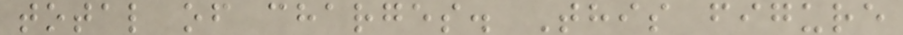total of charges. This figure
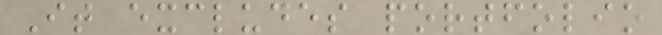It excludes portfolio
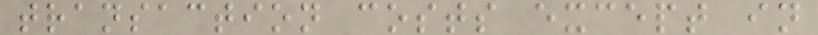transaction costs except in
